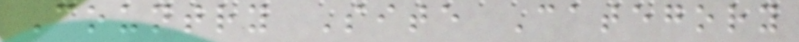Country Site Category
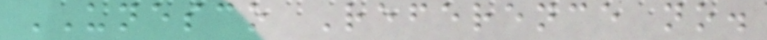UNESCO Reference no.
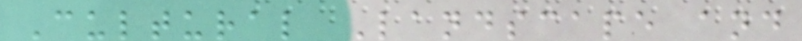Cultural Landscape and
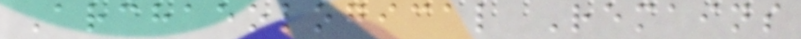Archaeological Remains
